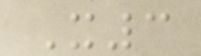X3
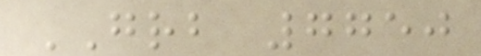GRB 7750
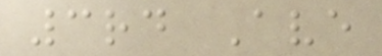3rd Ave
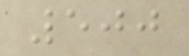500
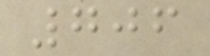706
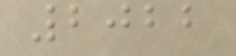2022
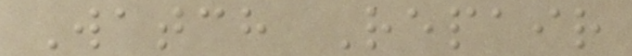Watch Repair
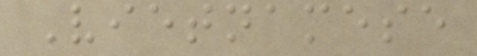Vietnamese
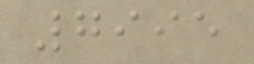7995
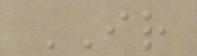IR
